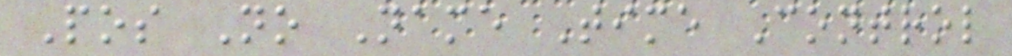Pos No Name Time Control
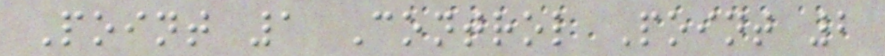Point 1 Control Point 2
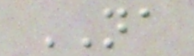NA
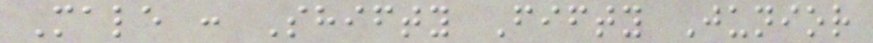Male : Shifty Fifty Junior
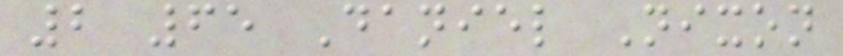2 65 Daniel Nixon
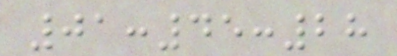01:45:28
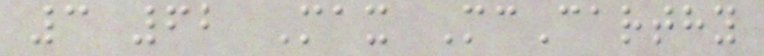3 62 Max McCarthy
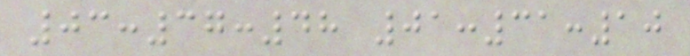03:37:48 01:31:10
